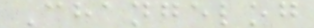Changelog
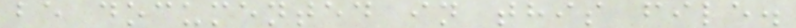be documented in this file.
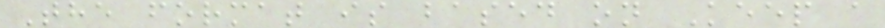The format is based on Keep a
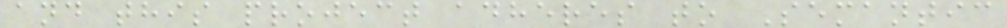and this project adheres to Semantic
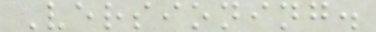Versioning.
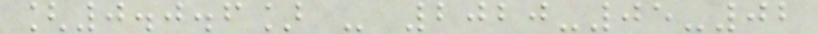[0.0.6] - 2020-05-02
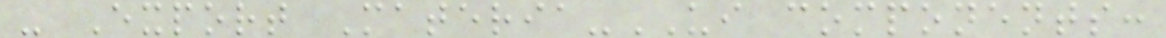- Export Materia-UI components:
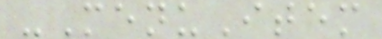-MenuItem
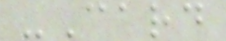-Card
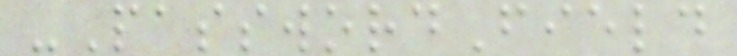-PasswordField
